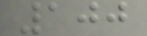100
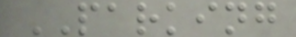PARKING
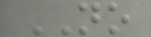NO
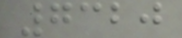7320
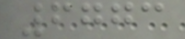6773
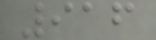916
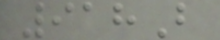918B
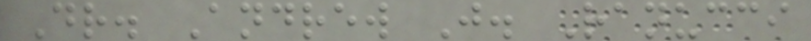Dr. Andrew J. Ranucci
